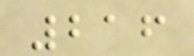216
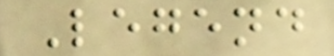Legend
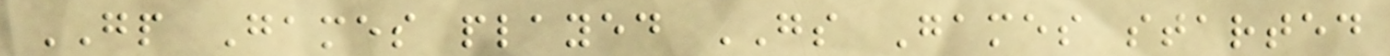GP Games played GS Games started
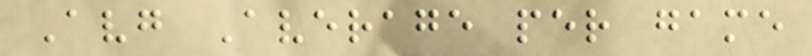Avg Average per game
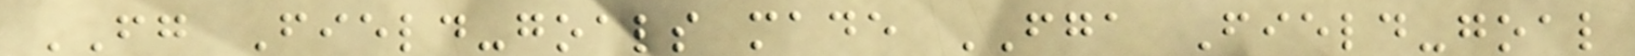FG Field-goals made FGA Field-goal
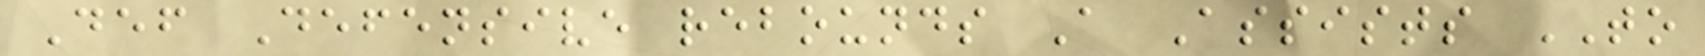Def Defensive rebounds A Assists TO
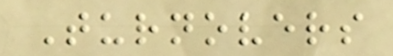Turnovers
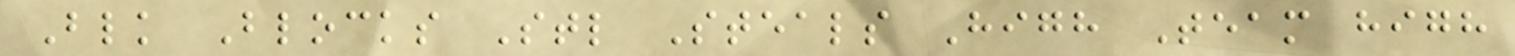Blk Blocks Stl Steals High Team high
